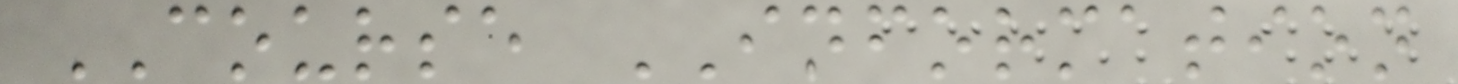COURSE INFORMATION
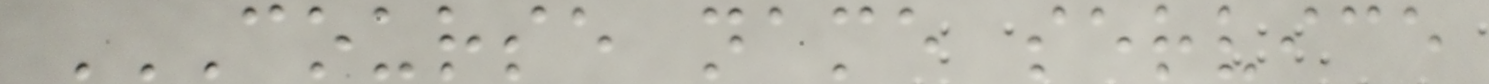COURSE NAME SERVICE
